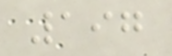197
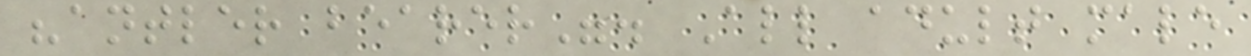"antler bearer". All adult male
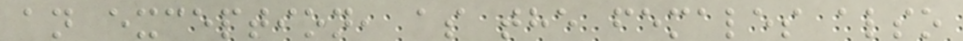an exception, as the females also
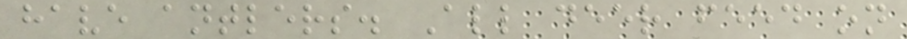have antlers. All deer feed on
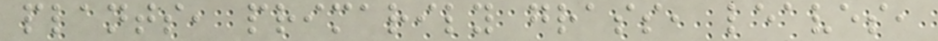plants, primarily grass, leaves,
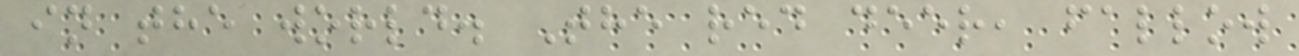in the world. The red deer, fallow
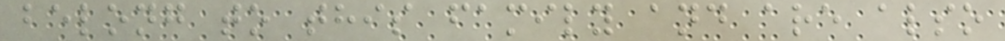belong to this family and are also
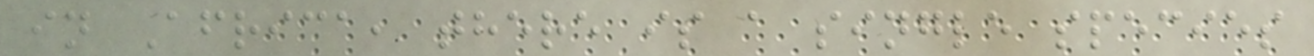in Africa, there is a single species
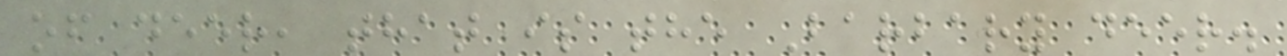of deer, that is the Barbary deer.
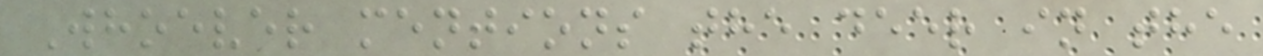Whoever mentions the deer in the
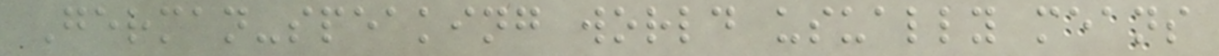German-speaking world usually means
